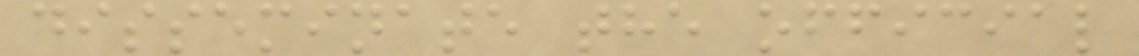disseminate the official
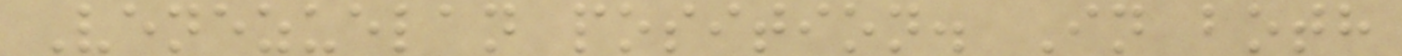Venezuelan position. In both
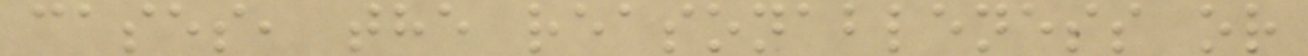cases, the reasonableness or
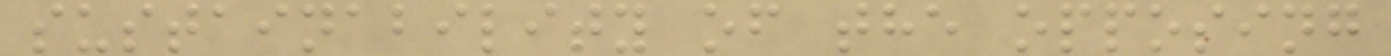sustainability of the opposing
